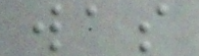was
